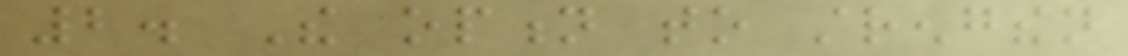2. The option to strengthen
